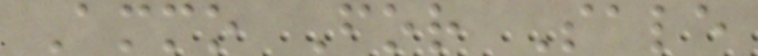Ammo For Sale
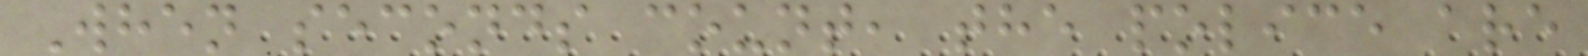When seconds count, the police are
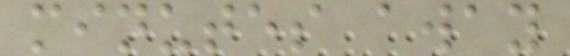minutes away
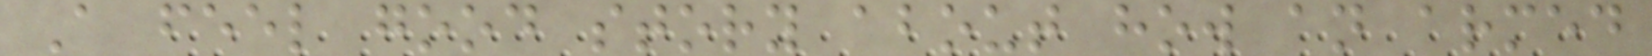A feel good story about how an armed
